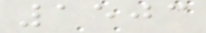1503
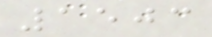1503
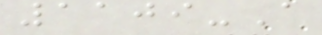1109-A
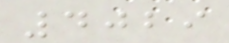4029
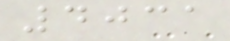4031
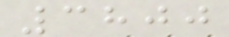3800
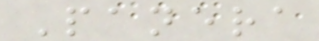Panera
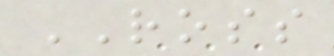ROSS
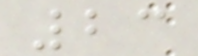23
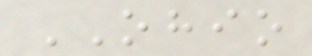OHIO
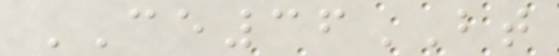CE36BT
